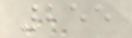255
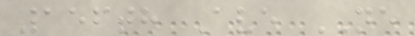156th Ave NE
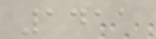1411
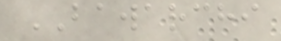BAWARCHI
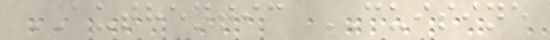AUTHENTIC CUISINE
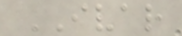IVAR
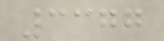3377
